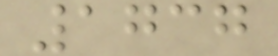1737
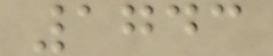1743
